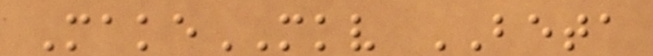MakeMKV BETA
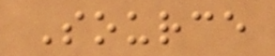Source
